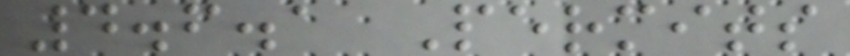4.6.1 Permits
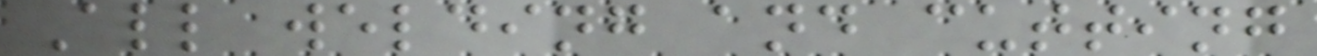All welding and cutting
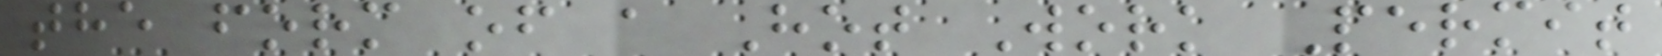the form of a Hot Work Permit
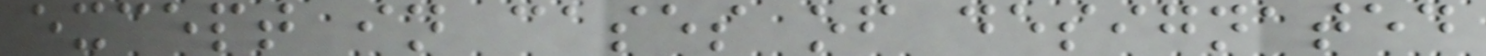except in cases of designated
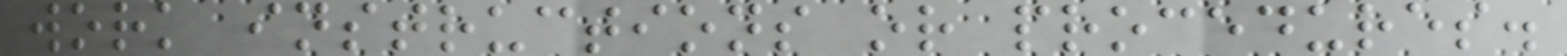work instructions or procedures.
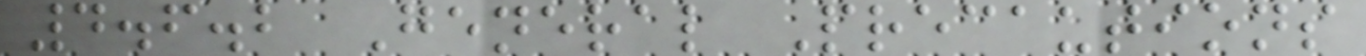4.6.2 General Precautions
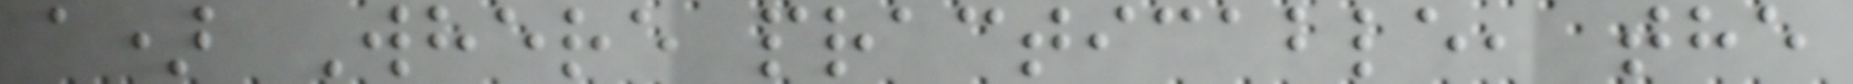a) Where practicable, the
